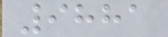9881
